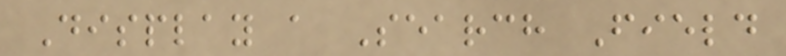Display a Search Field
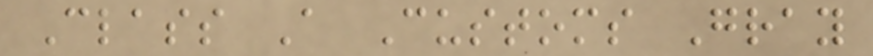Class A Customs Gray
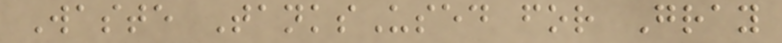Waste TanksUsed for Gray
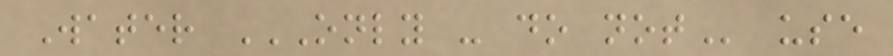Water ONLY - DO NOT use
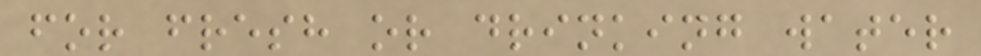for fresh or drinking water
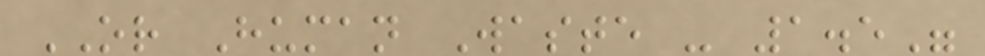OR Human Waste - 1.5"
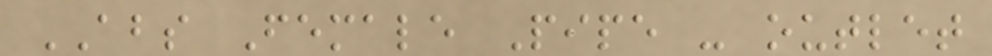ABS Female Pipe - outlet
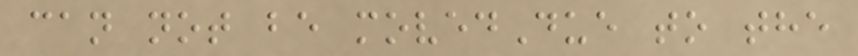can not be movedDue to the
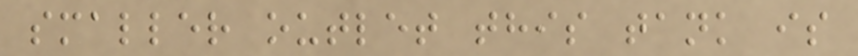smaller outlet this tank is
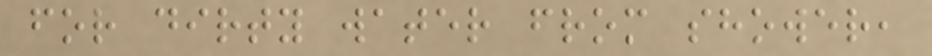for dirty water from shower,
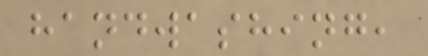handwashing,
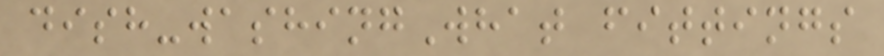dish-washingWhat fittings
